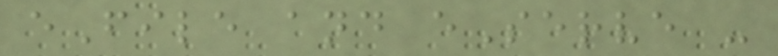eFile and eServe -
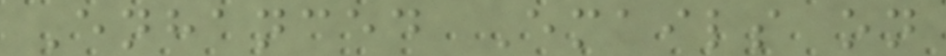Enhanced Emails on
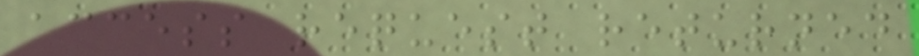access request returned
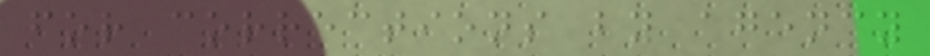for corrections by agency
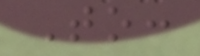To:
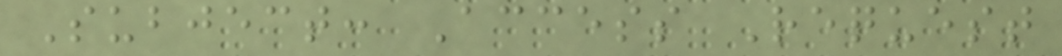Subject: Access Request
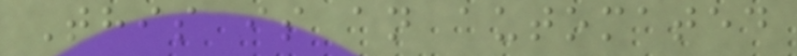This is an automated
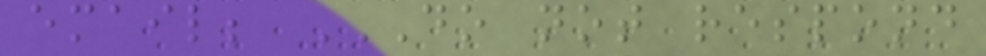email; DO NOT RESPOND
